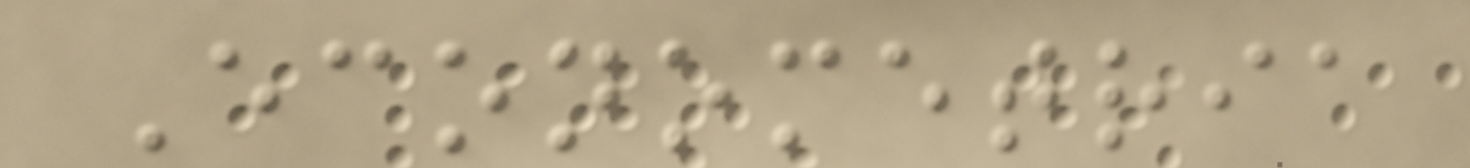Econometria
